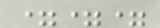===
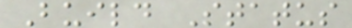Build Status
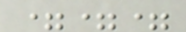===
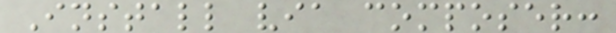Install via composer:
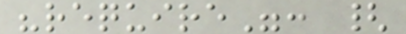"require": {
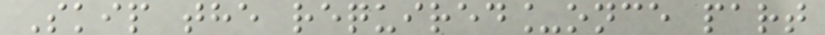Skip the required_once part
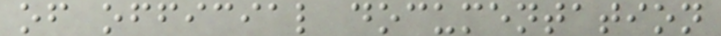of official documentation
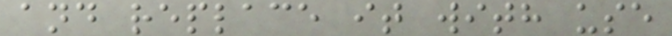and replace it with use
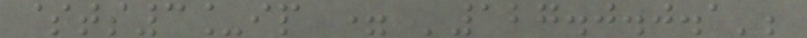$ts3_ip = '127.0.0.1';
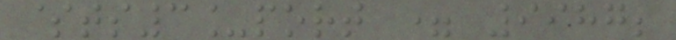$ts3_port = 9987;
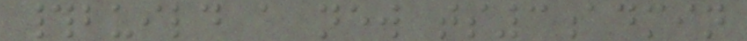#build a new ts3admin
